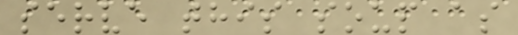serve this soup as
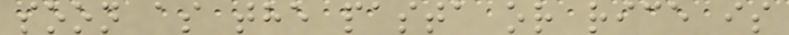soon as the pasta or rice is
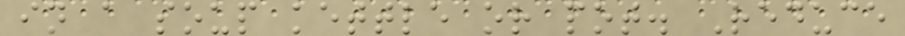in a soup kettle or pot. Reduce
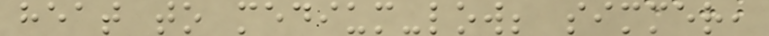heat to medium-low; simmer,
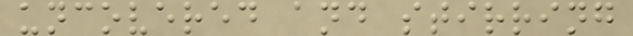uncovered and stirring
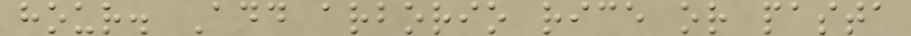hour. Add arborio rice or pasta
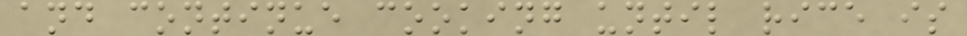and continue cooking until rice is
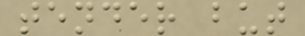tender but
